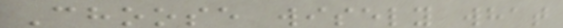Choose wisely what
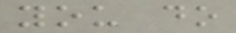you do
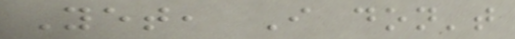Yet, I don't
